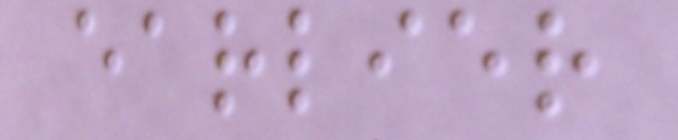earlier
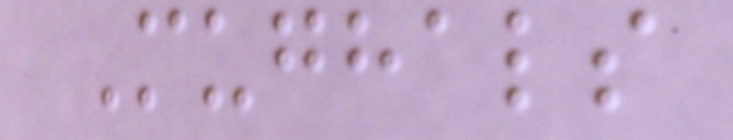Mughals
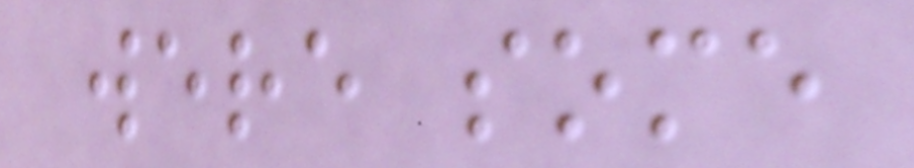were some
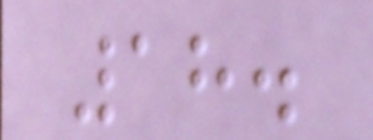18.
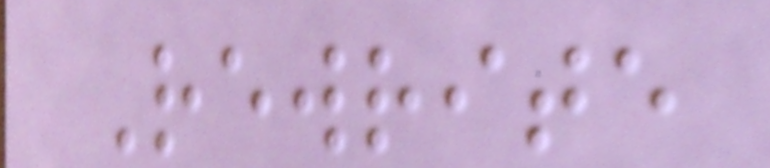Rewrite
